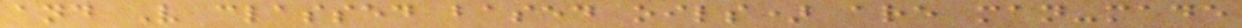and V classed based oils) are man-made
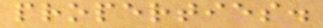properties.
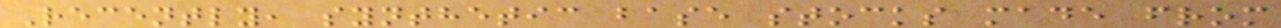Recently, synthetic base stocks made from
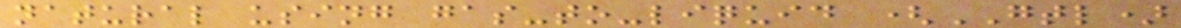natural using gas-to-liquid (GTL)
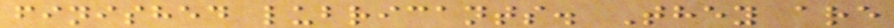finished lubricants. They are
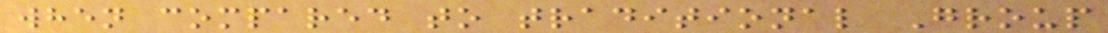when compared to traditional Group
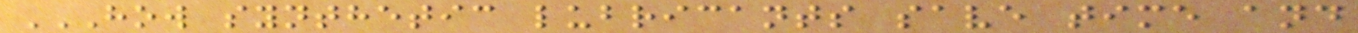HOW SYNTHETIC LUBRICANTS SAVE TIME AND
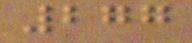277
